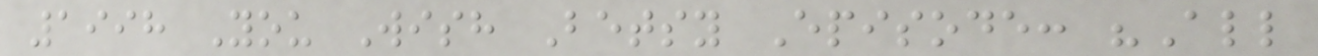1998 You Wish Betsy Episode: "All
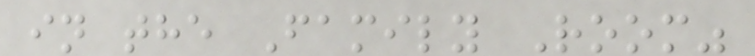in the Family Room"
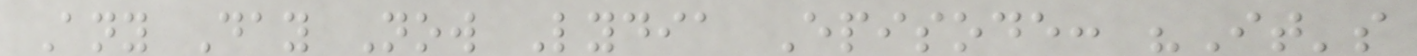Any Day Now Lydia Episode: "It's
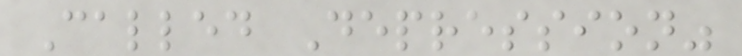Called Depression"
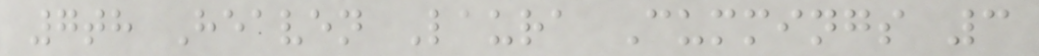7th Heaven Laura Cummings 3
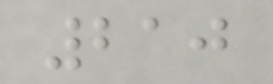210
